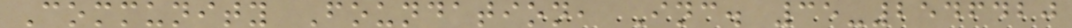Community Foundation, Inc. 35-2546420
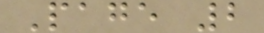Page 2
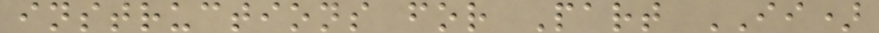instructions for Part II)
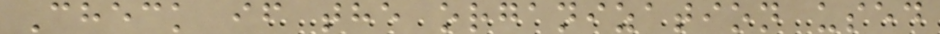Check if the organization used
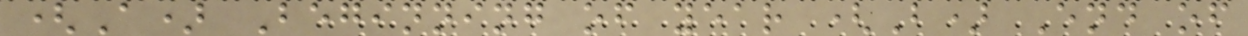(A) Beginning of year (B) End of
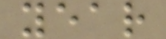year
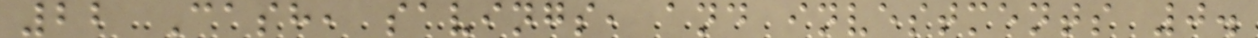22 Cash, savings, and investments 0.
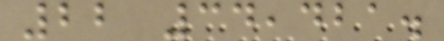22 34,421.
